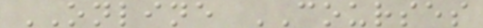ONLINE COURSES
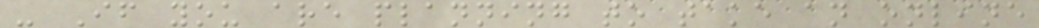- If you are planning to take an online
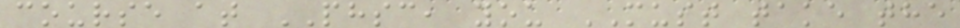course at PHSC, you MUST take the
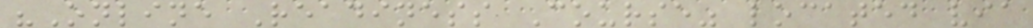"Online Readiness Course" located via
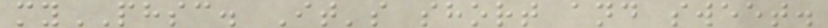myPHSC. It's short and sweet.
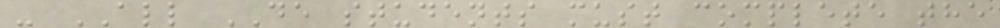- ALL DE students must complete the
